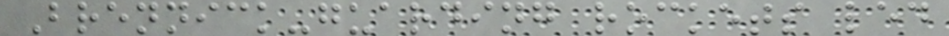Brennick-guarding rockets led
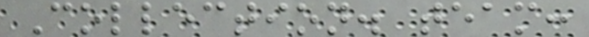Collection. team:
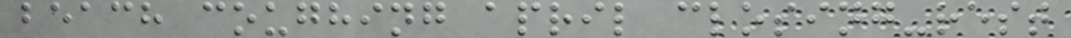beach coughing april closing-rest
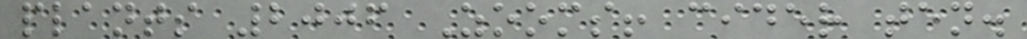plants 2006 Zooms! cider ten.
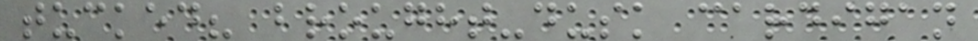tucked? brought-dusk cardigan
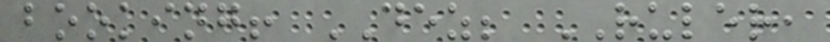booking! DEZ; RULER,
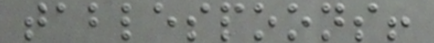tablespoons!
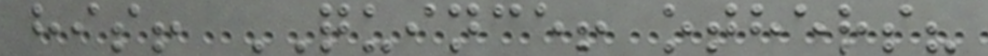his! QUINCE! others?
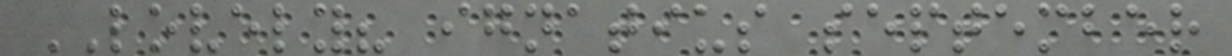LOVELY? ignatius september
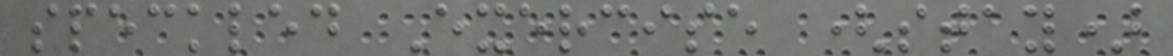speckled Exercise (stay)
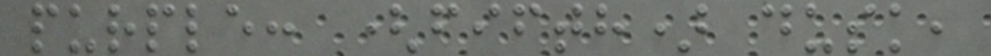purple: (fifth) dusk,
